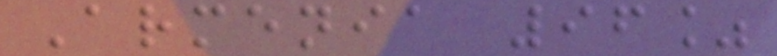Armenia 96%
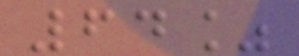64%
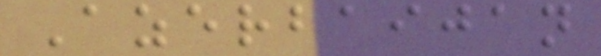Azerbaijan
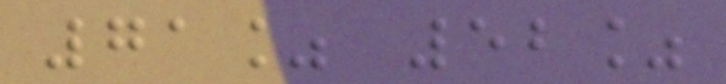71% 52%
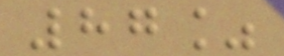87%
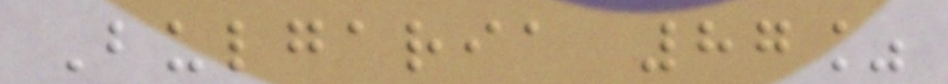Bulgaria 87%
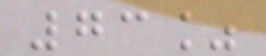73%
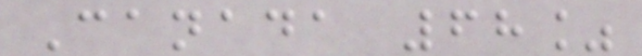Canada 68%
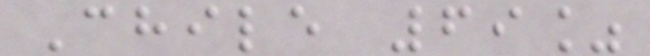Chile 69%
